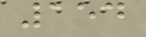154
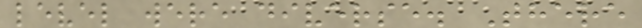level were diverse. There
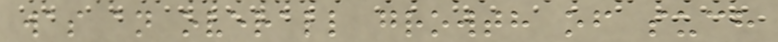was an overall growth of such
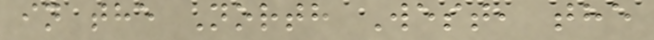in the North West, the
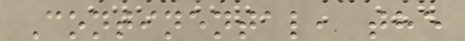Continental, the
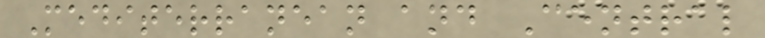Mediterranean and Central
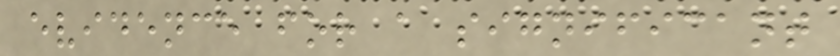evidence for a significant
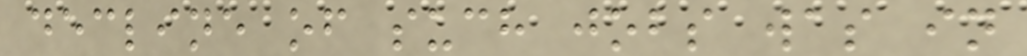decline of such jobs was in
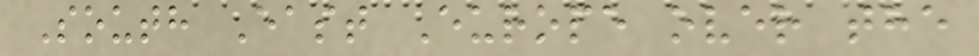South East Europe over the
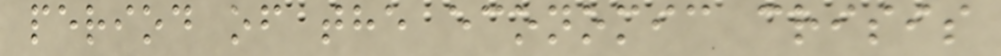period of the economic crisis
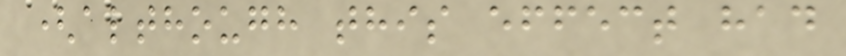(although this effect had
